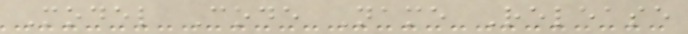Model Code Name Release
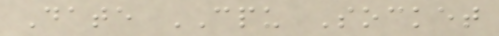Date CPU Socket
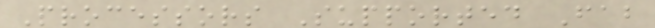Processors Supported Fab
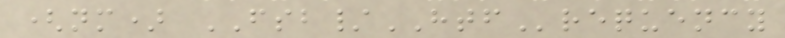(nm) FSB/HTFrequency
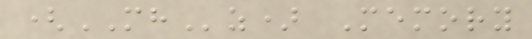(MHz) Memory
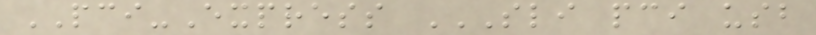PCI-Express SLI PCI USB
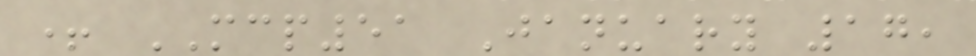+ MCP51 January 17,
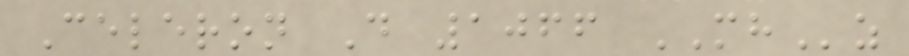Celeron D 1066 MHz
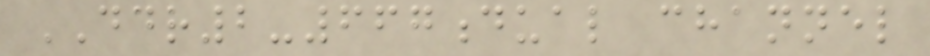DDR2-667dual channel
